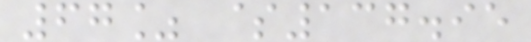67% $137.95
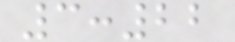3:22
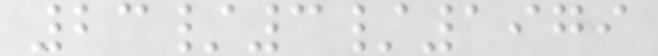23/3/1979
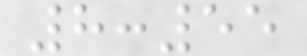8:55
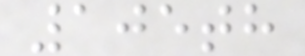105th
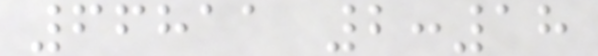66811 2:18
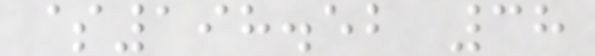$198.52 38
